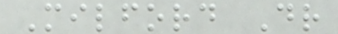Milford Dr
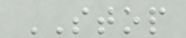STOP
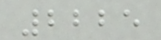2225
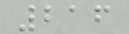216
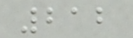212
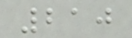210
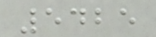5425
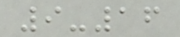9-16
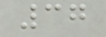37
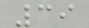39
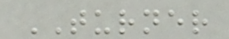TURNER
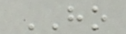HO
